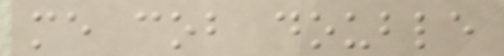me cob double
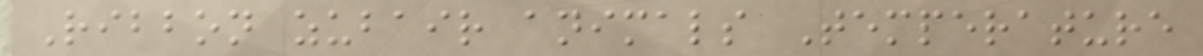Ribbon zubair animals Temperature
